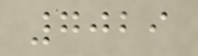7029
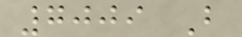7009 B
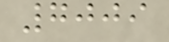7009
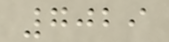7029
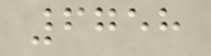6758
